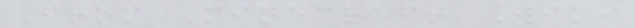From Minecraft Wiki
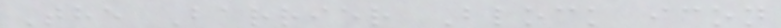The Barrier Block icon
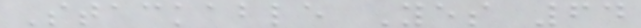Stackable Yes 64
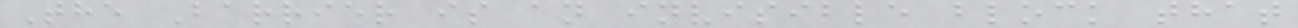The Barrier is an invisible block that
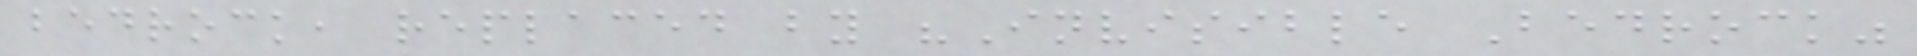bedrock, replaced by "Invisible Bedrock"
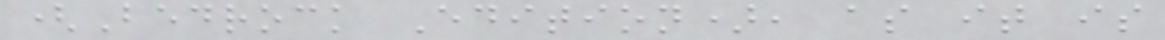(Bedrock Edition), as it is
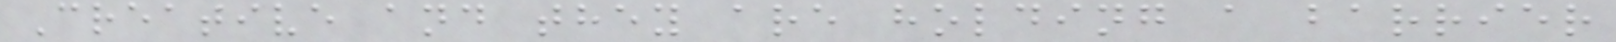Creative and they are holding a barrier
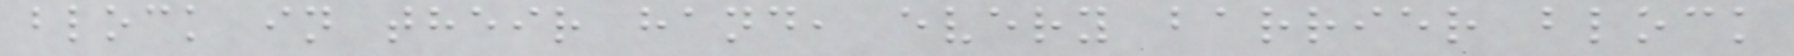block in their hand, every barrier block
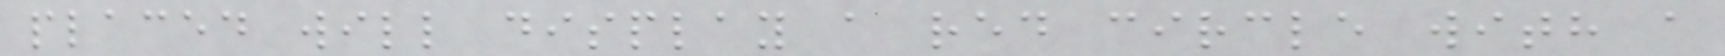placed will display a red circle with a
